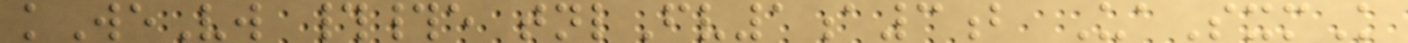kWeVw ##e tnlFv1a3b UaSxmK
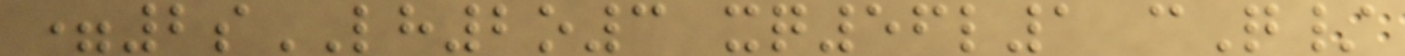=2sLH2o3 xq56l1 cQ/
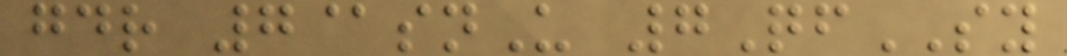gdr 7@snU 7QfSY
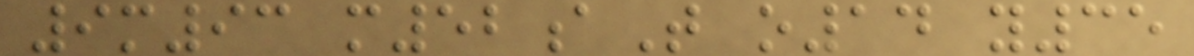9m93 m52aT o14 y35
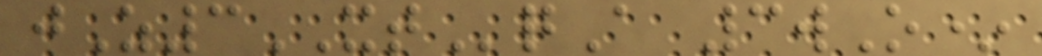jZ3XTqA 3wO*
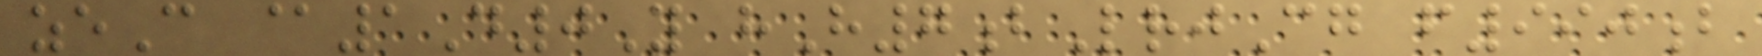zeC @1D0Y hH7bLrjCg f990b
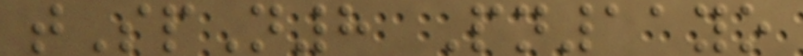tSpN8 Pn11yo
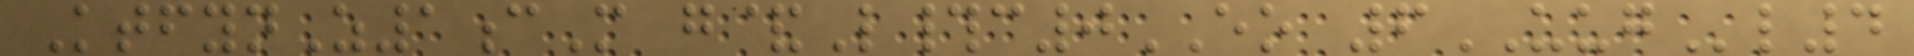KtfynZ1cM g&L#c0EO 6UUGl4
